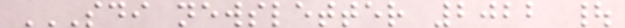SDI NEWSLETTER 2022 |
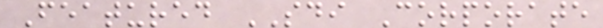Featured SDI Corporate
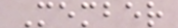Member
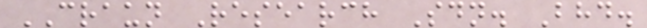CRAUN Research Sdn. Bhd.
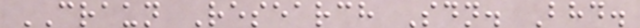CRAUN Research Sdn. Bhd.
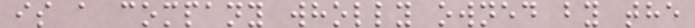is a company wholly owned by the
